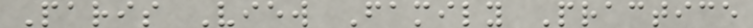Paris View Family Practice
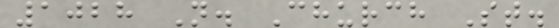1028 N. Church St.
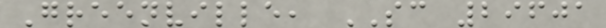Greenville, SC 29601
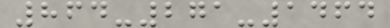864-271-1464
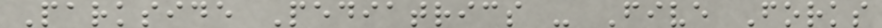Parkside Pediatrics - Five Forks
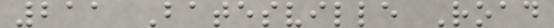211 Batesville Road
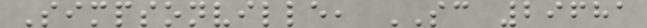Simpsonville, SC 29681
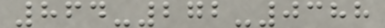864-272-0388
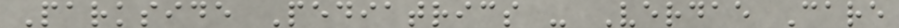Parkside Pediatrics - Verdae Care
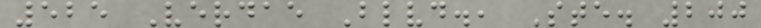525 Verdae Blvd., Ste. 200
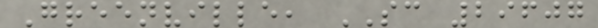Greenville, SC 29607
